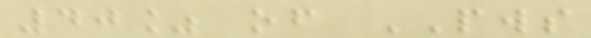40% of PWS
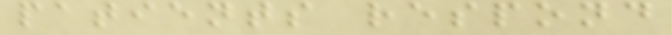patients respond
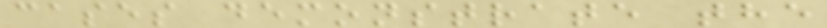cases demonstrate the
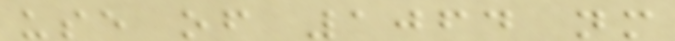use of 1064 nm
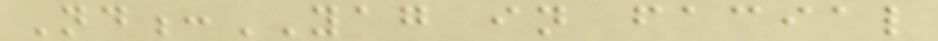Nd:YAG in facial
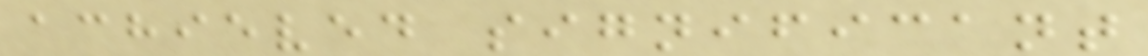achieved significant
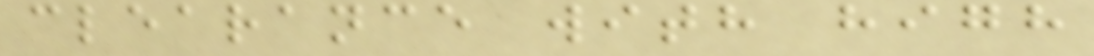clearance with high
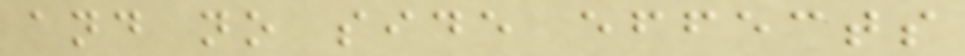and no side effects
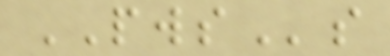PWSs
